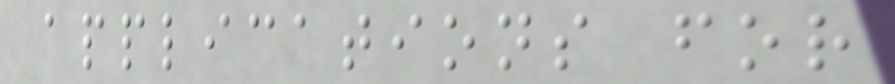applications for
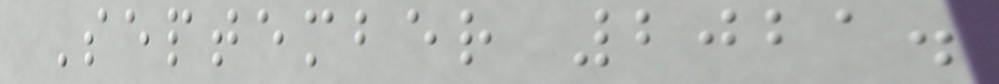September 2021.
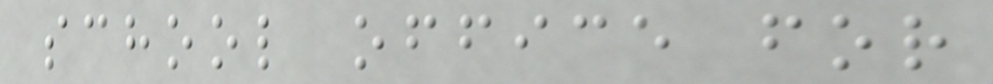school office for
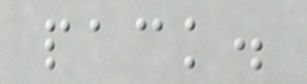pack.
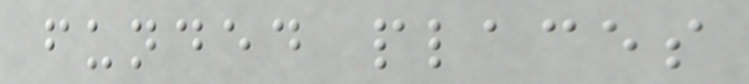funded places
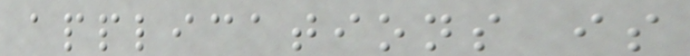applications is
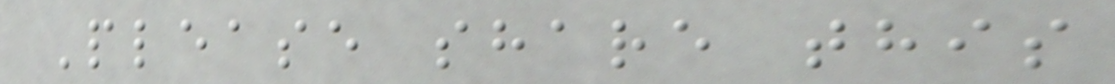Please share this
